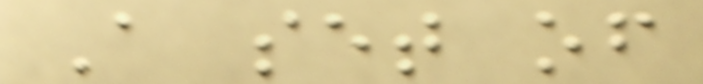A set of
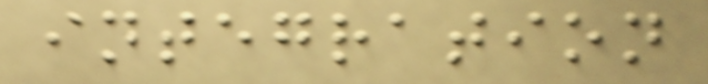integration
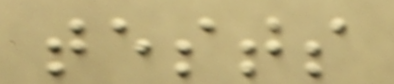tests
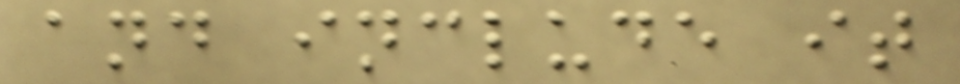and include it
